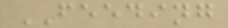FEEDING
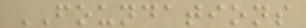FOUNDATIONS
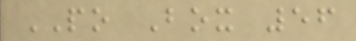PO Box 56
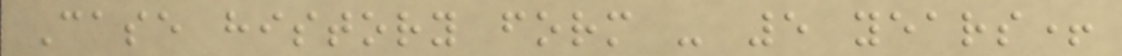Case history form - 5 years+
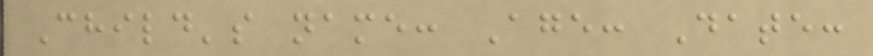Child's name: Age: Date:
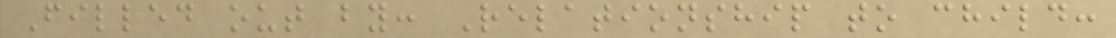Filled out by: Relationship to child:
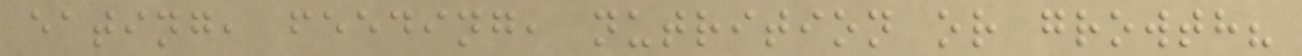eating, feeding, nutrition or growth?
